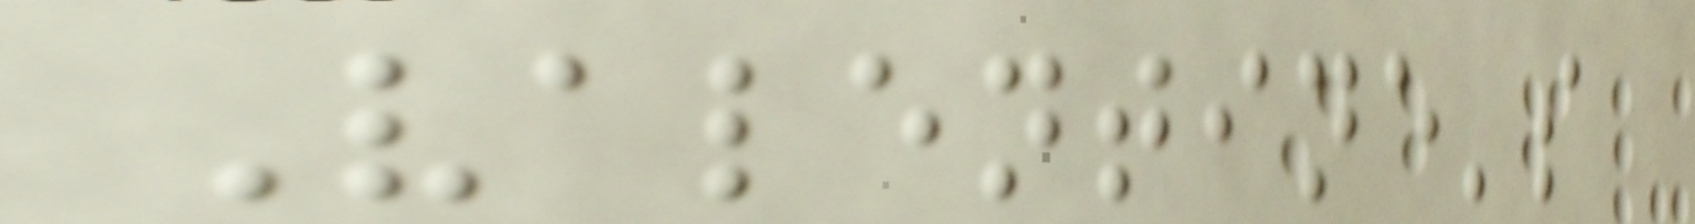Valentine's
